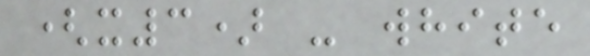(x3) - white
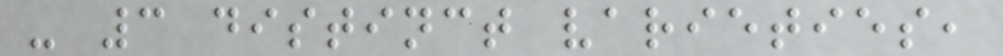- 3 distinct varieties,
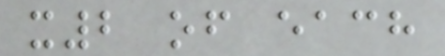x2 of each
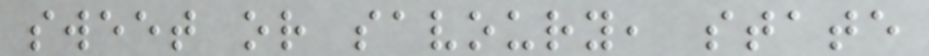sweet or savoury, state
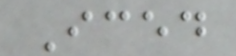Iced
